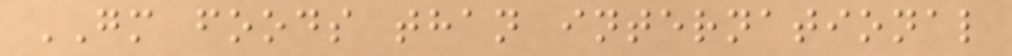GM foods than international
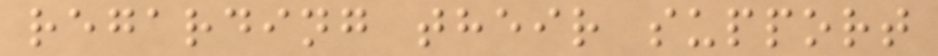regarding their support
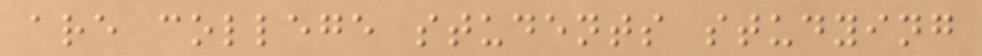are college students studying
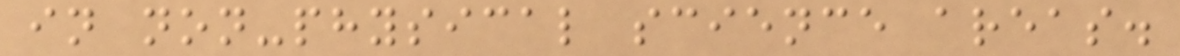in non-physical science areas.
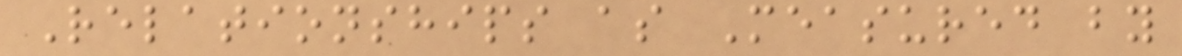Relationships as Measured by
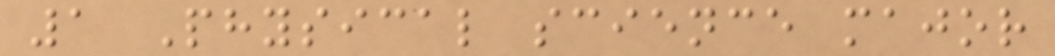1 Physical science major
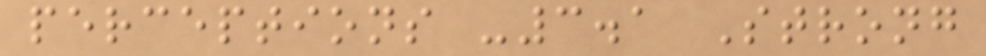perceptions -3.1 Strong
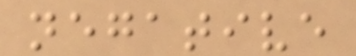negative
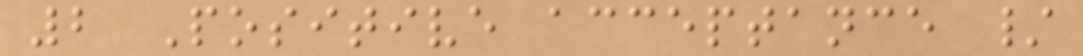2 Positive acceptance /
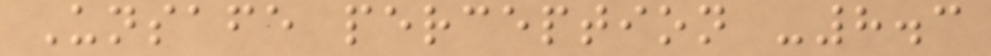Unsafe perception -8.3
